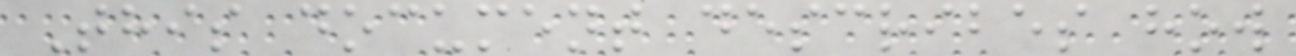This document describes how
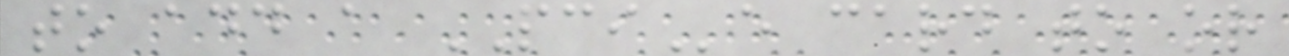to add a PCIe card to or
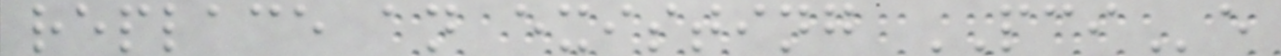replace an existing PCIe
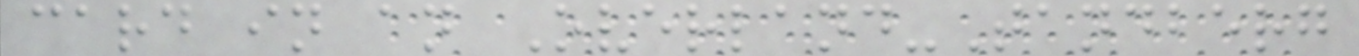card in an Overland-Tandberg
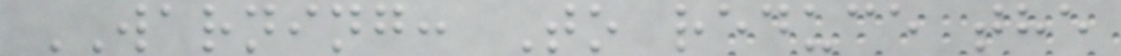WARNING: To reduce the
